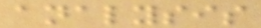analysis
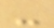-
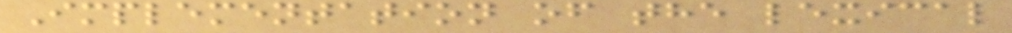Implementation of the lexical
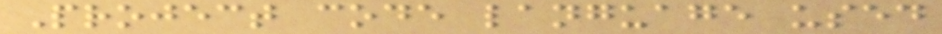Project code language used
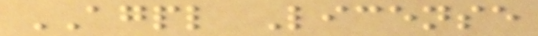AGPL License
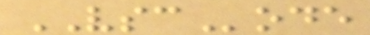VSCode
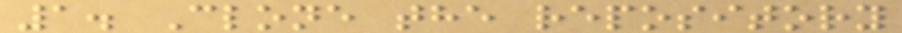1. Clone the repository
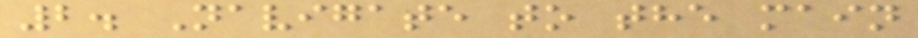2. Navigate to the main
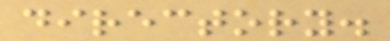directory.
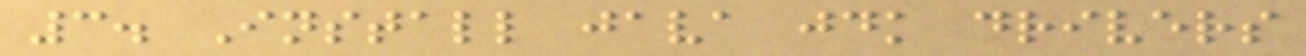3. Install java jdk drivers
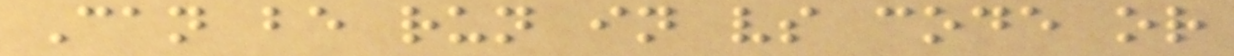Can be run in vs code or
